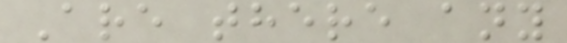Are there any
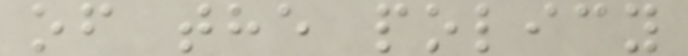of the policy
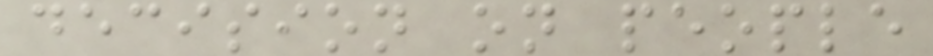decision on people
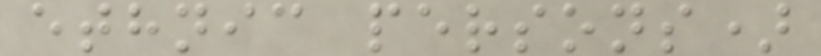ethnic persons)
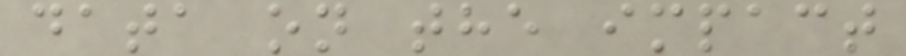data on the impact
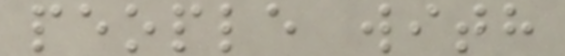people with
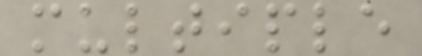multiple
